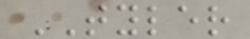TYLER
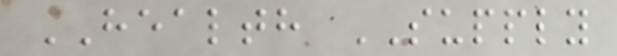HEALTH SUPPLY
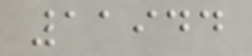11944
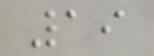19
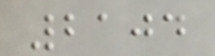2104
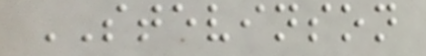STEVINSON
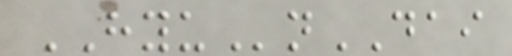HYUnDAI
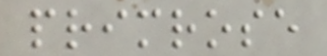primrose
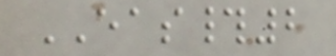EAS#2
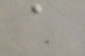a
